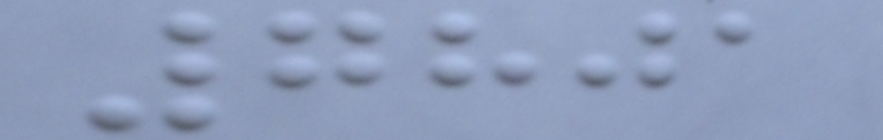7801
